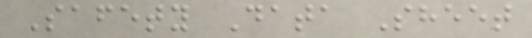Safety Data Sheet
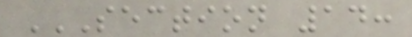SECTION 14:
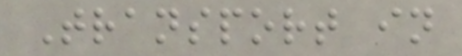Transport in
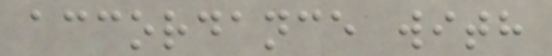accordance with
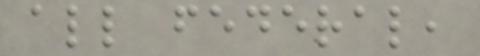all federal,
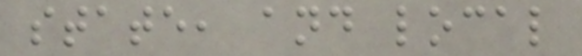state, and local
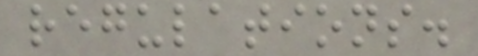regulations.
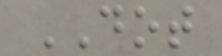DOT
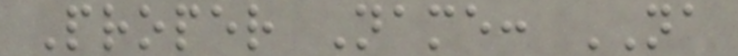Proper Name: NA
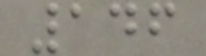146
